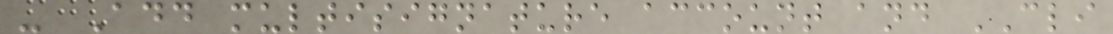- Add multisignature account and CLI
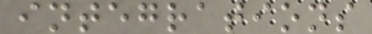integrations
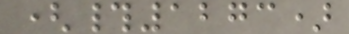(#1273)
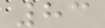83
